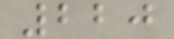220
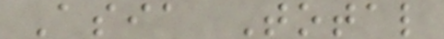Asia Total
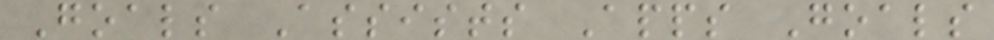Goals Assists Apps Goals
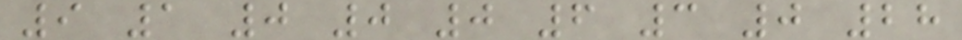9 1 0 0 0 6 3 0 28
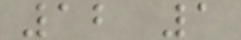12 1
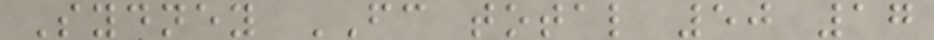Sydney FC total 50 17
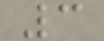3
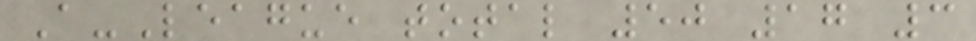A-League total 50 17 3
